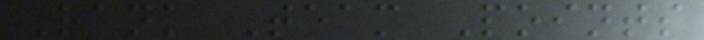Rank Team Points
